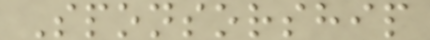Sponsorship
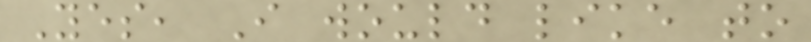Yes, I would like to
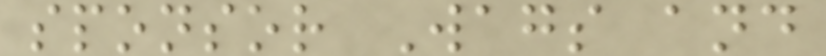sponsor Wags and
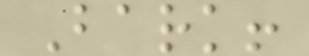Bark!
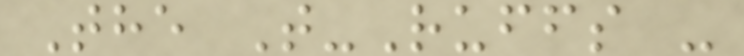The T-Ruffs -
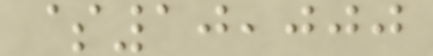$10,000
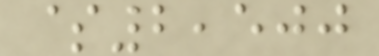$2,500
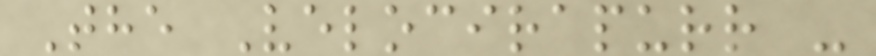The Velocirapurr -
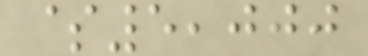$5,000
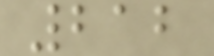212
